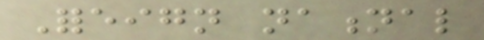Foreign national
